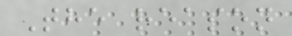The reason
